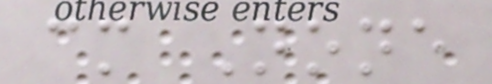cm None
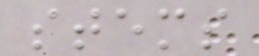stems
